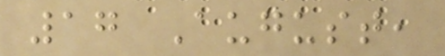17 August,
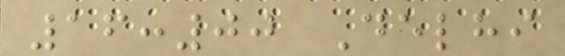16:00 Delhi
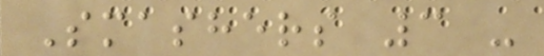Smashers 3 -
